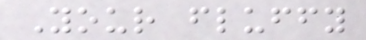Your fluffy
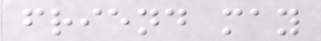friend may
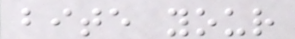bite your
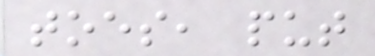toes, put
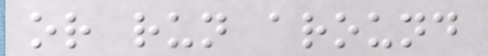or run around
